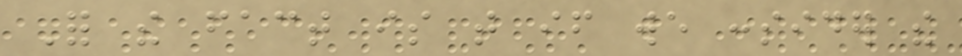For the fact is that if we consider the
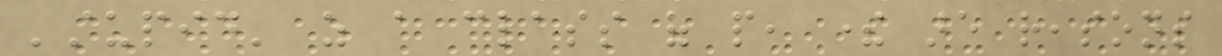'stupid' as a class of people, there are reasons
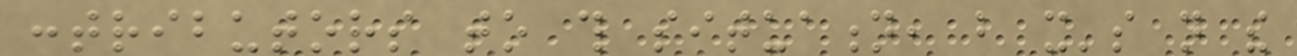contributors to this situation, but it's not the
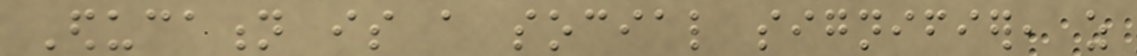Education is a social signifier, as
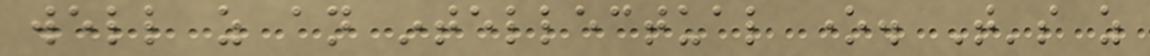well as an intellectual one. That's as
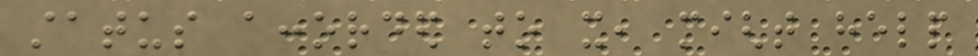status accorded to it, might help
